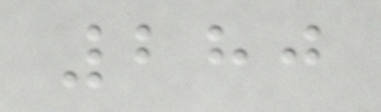280
